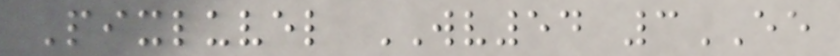Pixluvel WV54 3EE
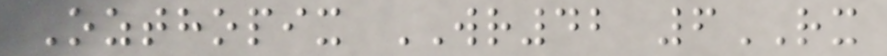Ozthopix WR42 6RX
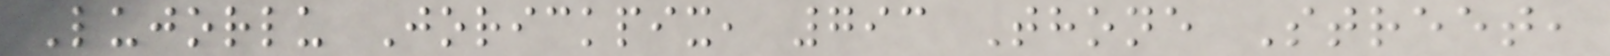Lujorlu Jorickpix, 793 Thone Street,
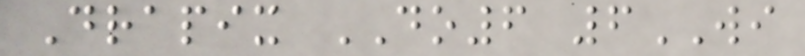Drapix DO6 6WI
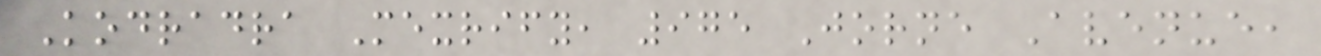Kodradra Mexrify, 975 Jorne Avenue,
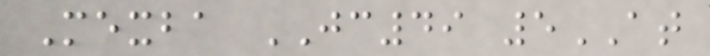Mexba JC49 5AT
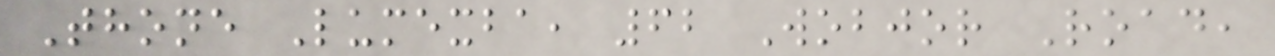Thone Lumexba, 62 Wobjor Road,
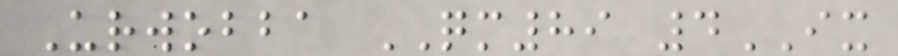Urwobba QM89 4IX
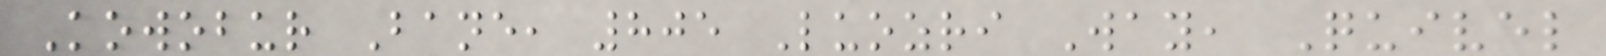Kowobur Bane, 805 Luozri Way, Quivel
